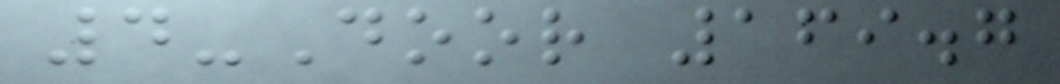4-Door 169.7
